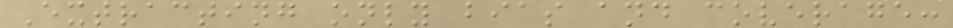Extracting only bias and coverage:
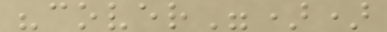"cover"))
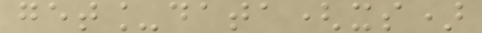get_data(xs)
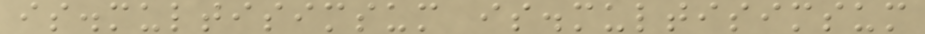is.multisimsum is.multisimsum
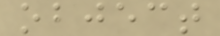object
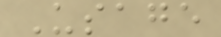Usage
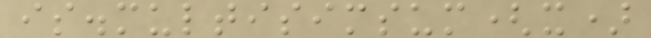is.multisimsum(x)
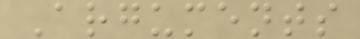Arguments
